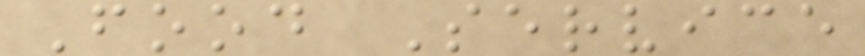Food Service
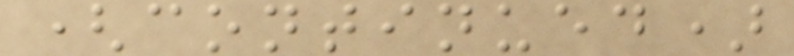(continued)
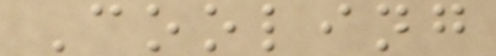Cooling
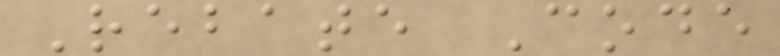Rebate Code
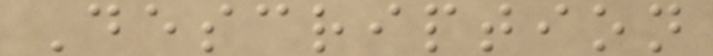Description
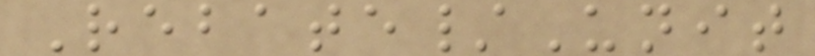Rebate/Unit
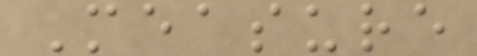Measure
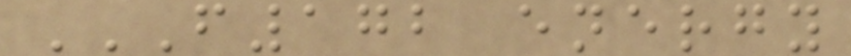F172 ENERGY
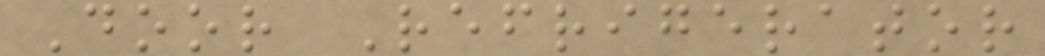Door Refrigerator
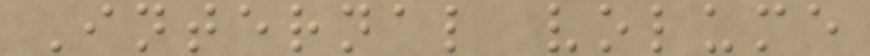Internal volume
